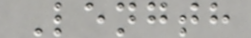Length
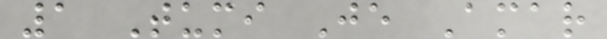1 Tumi Je Amar
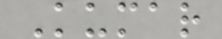Kumar
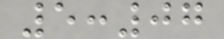5:07
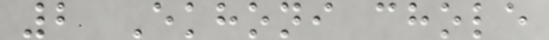2 Ekhoni chole
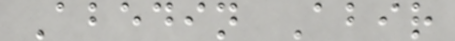Abedin Abir
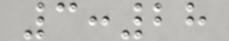3:28
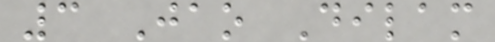3 Jao Dilam
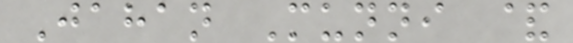Jahan Munni &
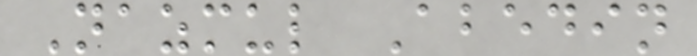Nazmul Abedin
